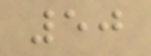50
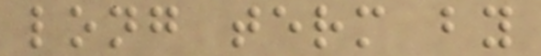long term by
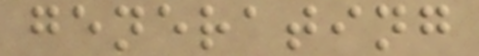generating
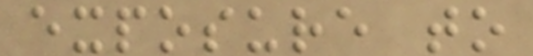exposure to
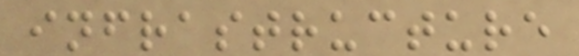infrastructure
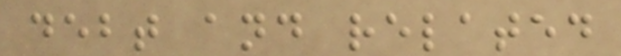debt and related
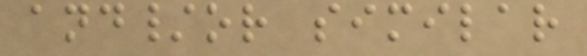and/or similar
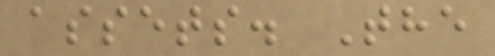assets. The
